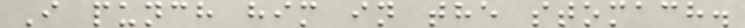I punch him in the stomach.
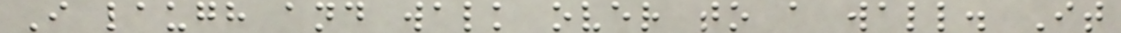I laugh and walk over to a wall. It
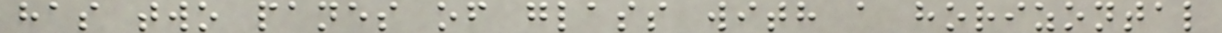has two panes of glass with a horizontal
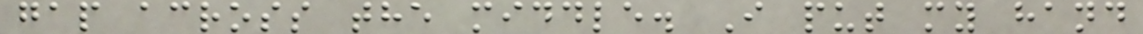gap across the middle. I put my hand
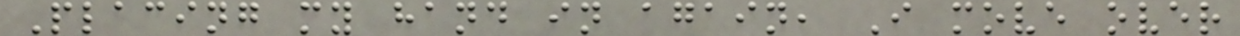Placing my hand in again, I move over
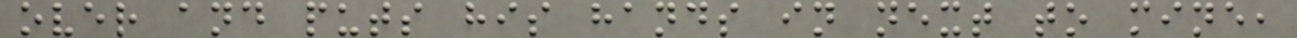over and puts his hands in next to mine,
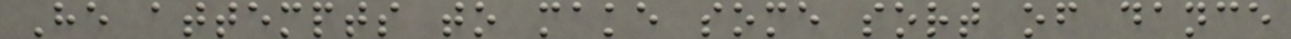He attempts to make some sort of dance
